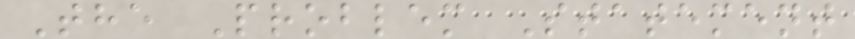The Problem Statement
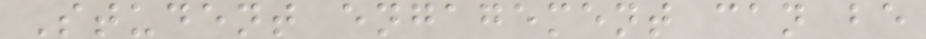Student engagement can be
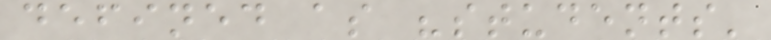defined as "students'
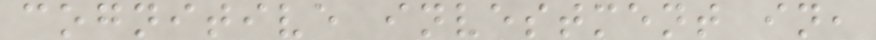cognitive investment in,
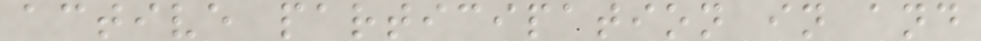active participation in and
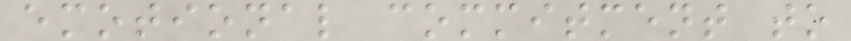emotional commitment to
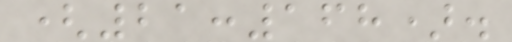(21:168).
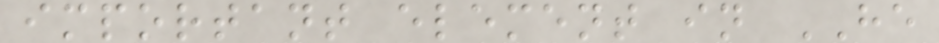important element in HE
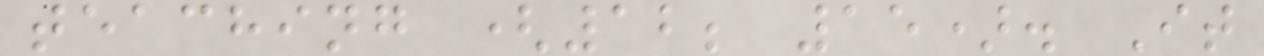teaching (12; 15). It
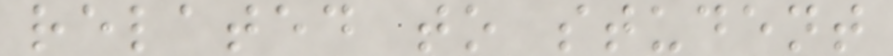related to student
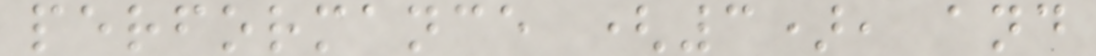performance (3), and
